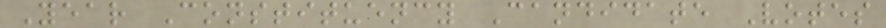Year Constituency Candidate Votes
